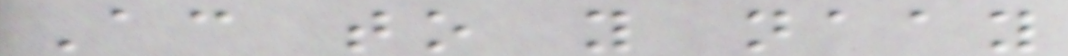According to you naay
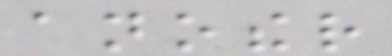another
